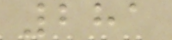281
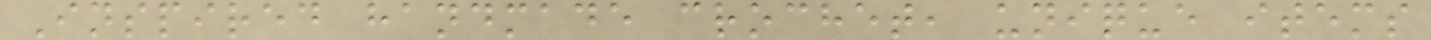Inspired handmade crochet, unique items
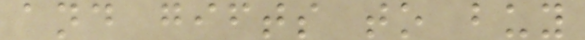and gifts to buy
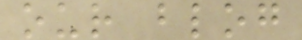our blog
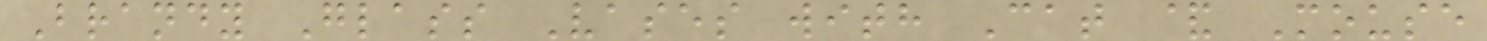Brandy Glass Vases with Cat & Mouse
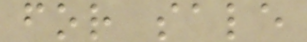for sale
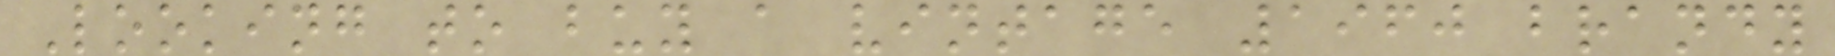Looking to buy a vintage 1960 brandy
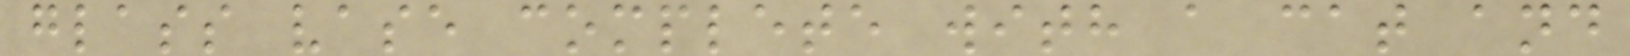glass vase complete with a cat and
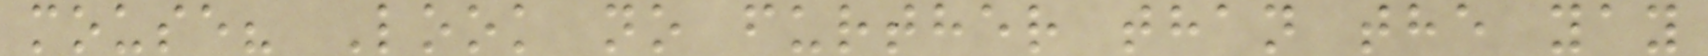mouse? Look no further than the yay
